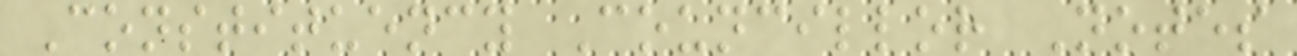Constituency Councillor Notes
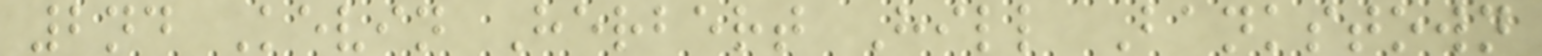2nd Kevin Herbert Hill Bankstown
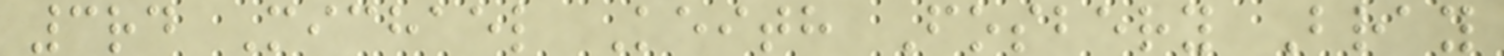3rd Michael Keith Fosbery Bray
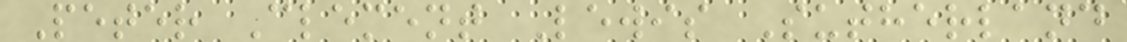Peter Clement Lewis Sutherland
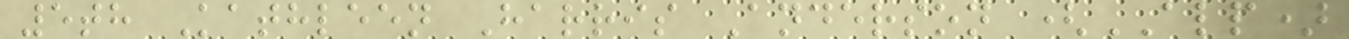5th Kathleen Harris Anderson (ALP)
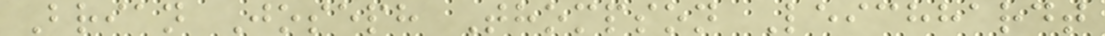Brian Joseph Thompson Leichhardt
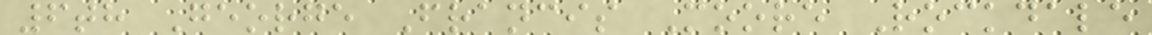6th George Francis Moore Rockdale
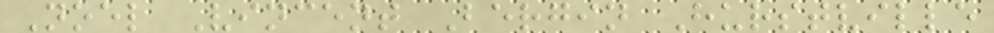Noel Vincent Bergin Hurstville
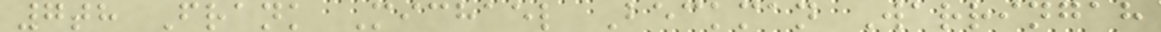7th Frank Michael Beckman Warringah
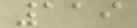119
